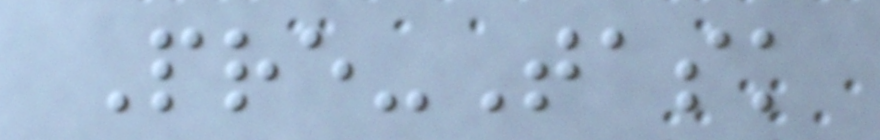Pre-Task
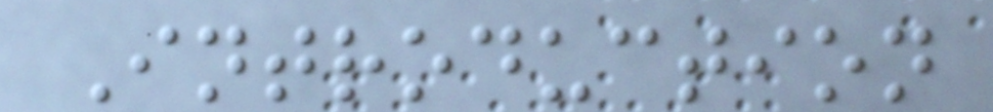Introduction
